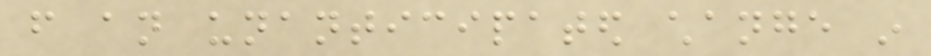from an unanticipated change in
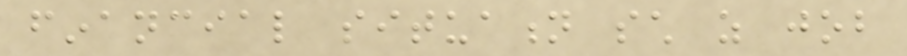financial situation such as job
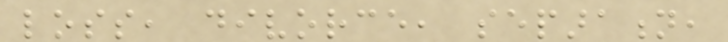loss, divorce, separation,
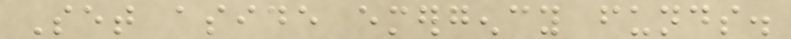Set aside emergency funds.
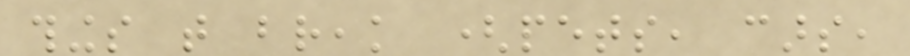things that break (pets, cars,
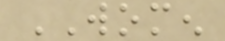WOMEN
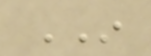IN
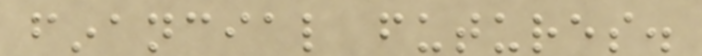financial futures.
